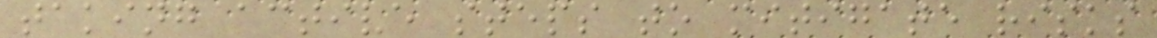taking active steps to mitigate risks
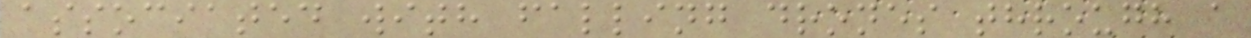associated with falling drones through a
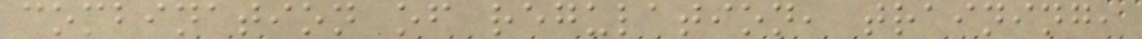combination of regulation, training,
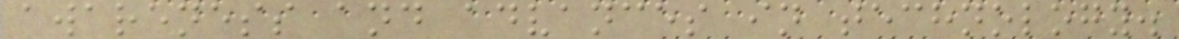awareness and advances in technology.
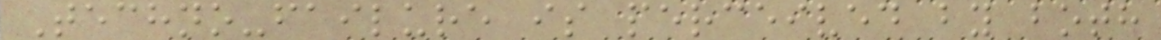Techno-failure is perceived by both
